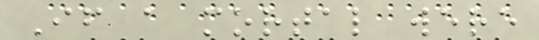If a mortal were
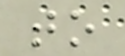to
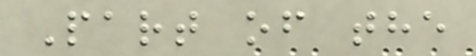Part of the
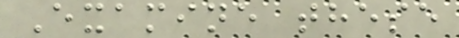Examine these
